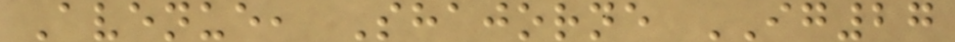Avenue, Shajorne IG27
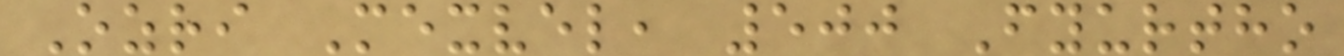Ozri Mexvel, 500 Fyurtho
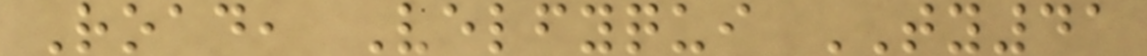Road, Velfyqui TY41
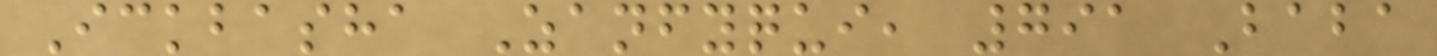Ickbasha Zanfyqui, 791 Baba
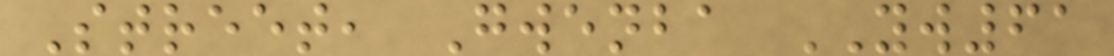Street, Gwenba YW61
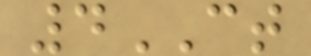4CT
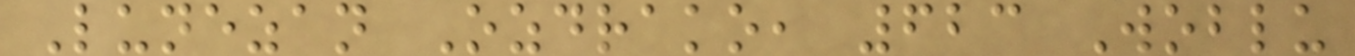Lunezan Ozdrako, 623 Woblu
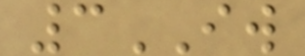3IW
